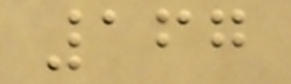167
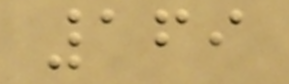169
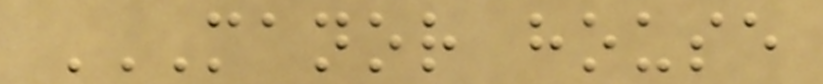MANOR HOUSE
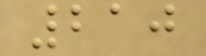210
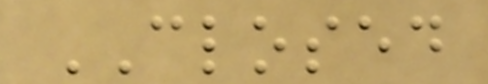CLOSED
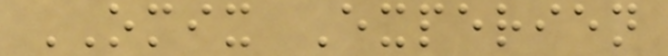OMIX Experien
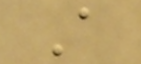A
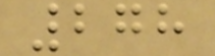278
